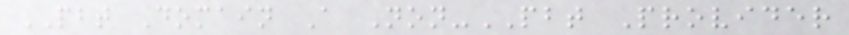PBT Domain A Non-PBT Provider
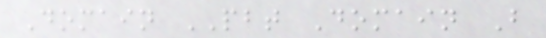Domain PBT Domain B
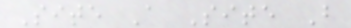Site A Site B
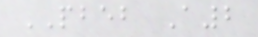PBEB A2
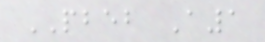PBEB A1
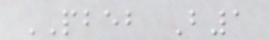PBEB B1
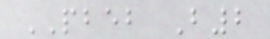PBEB B2
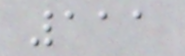111
